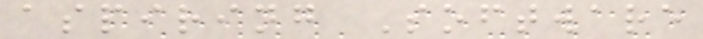aspiring Software
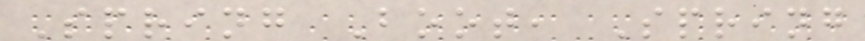Spring Boot, Spring
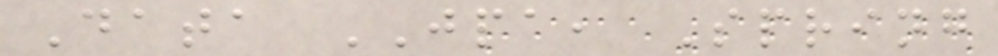Data JPA, Spring
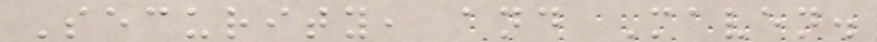Security, and Maven.
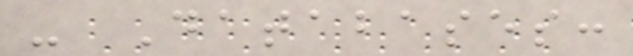- Databases:
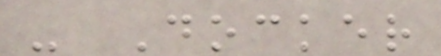- Docker
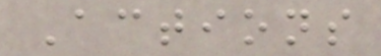Actions
